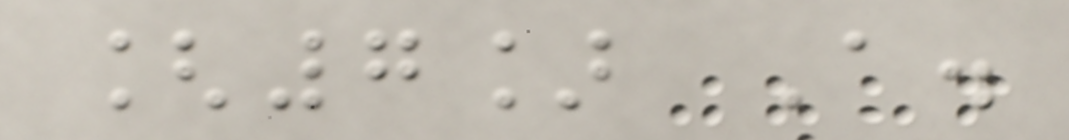[7] A.
